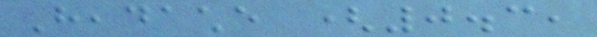Headache (0.3,
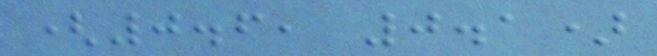(0.6, 0.1)
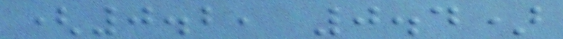(0.2, 0.4)
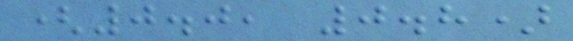(0.0, 0.8)
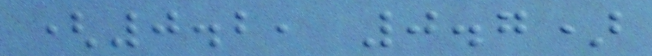(0.2, 0.7)
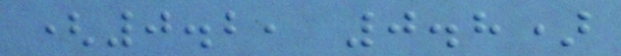(0.2, 0.8)
